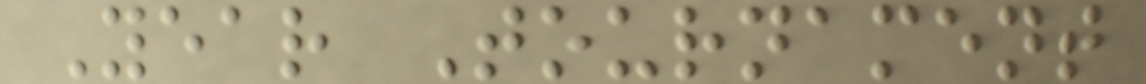Year Tournament
